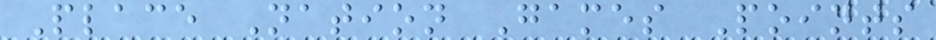Place Nation Games Points
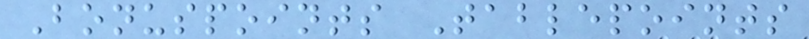Bonuspoints Tablepoints
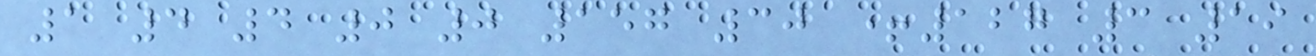1 4 4 0 0 157 30 +127 3 19
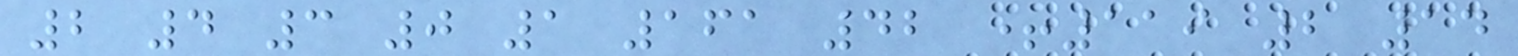2 4 3 0 1 161 42 +119 2 14
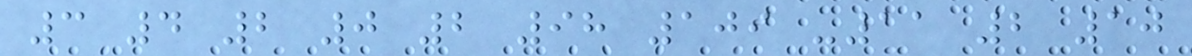3 4 2 0 2 98 109 -11 2 10
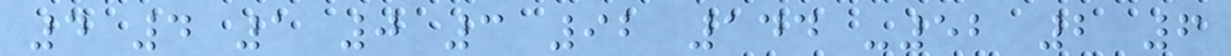4 4 1 0 3 92 144 -52 2 6
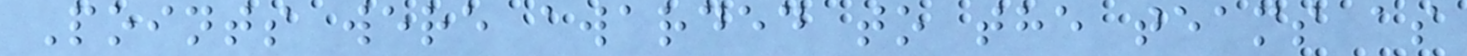Points were awarded to the teams as
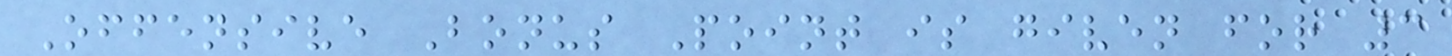Offensive Bonus Point is given for 3
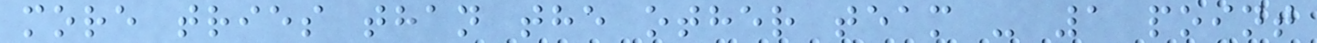more tries than the other team - 1 point
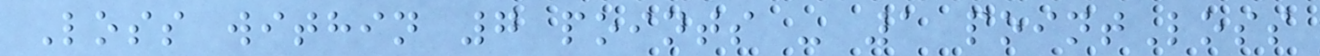Loss within 7 points - 1 pointLoss
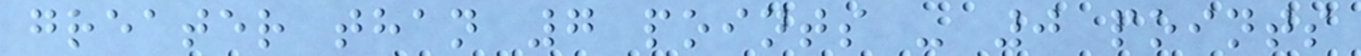greater than 7 points - 0 points
